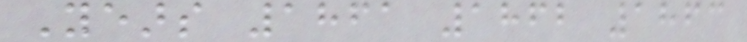Years 1861 1862 1863
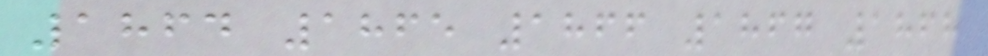1864 1865 1866 1867 1868
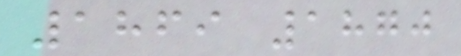1869 1870
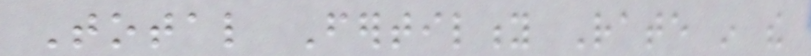Total Fertility Rate in the
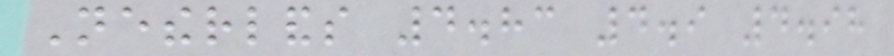Netherlands 4.83 4.9 4.98
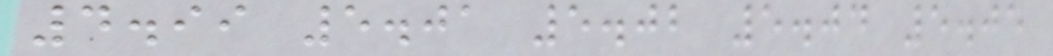4.99 5.01 5.02 5.04 5.05
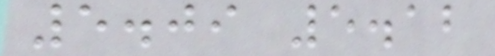5.09 5.12
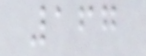167
